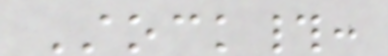Stock#:
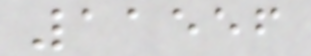11556
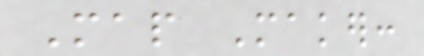Map Maker:
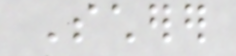Scherer
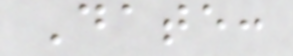Date:
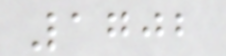1702
